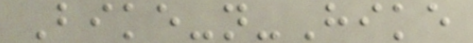Bike-n-Hike
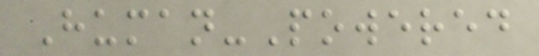Human-Powered
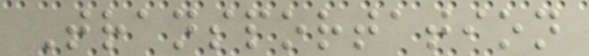Transportation
